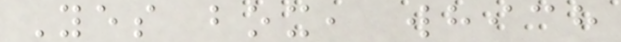Yes box, which
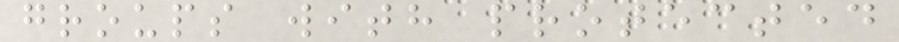groups with protected
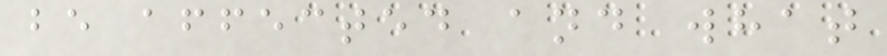be affected and what
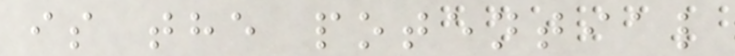is the potential
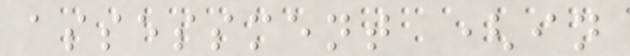assessment (in
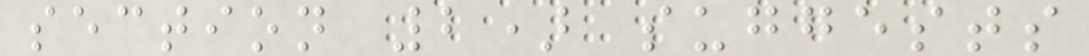section 2) suggests
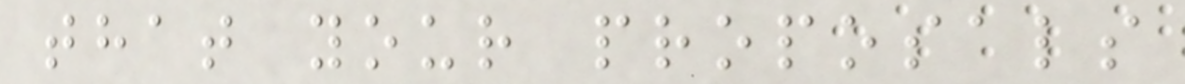that your proposals
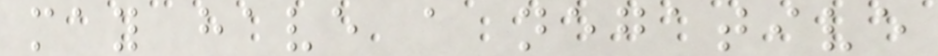may have a negative
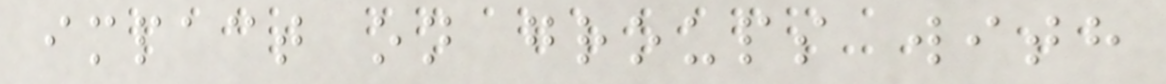impact on groups with
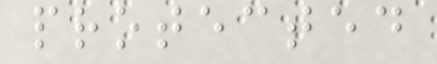protected
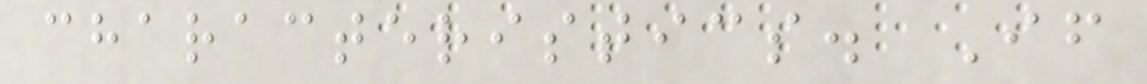characteristics. If
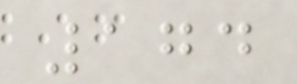174
